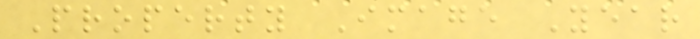Property Image Year
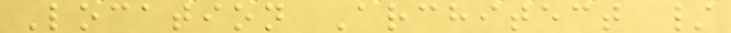Location Architect /
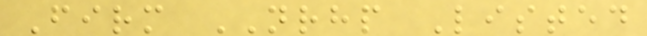Firm NRHP Listed
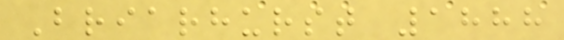Briarhurst 1888
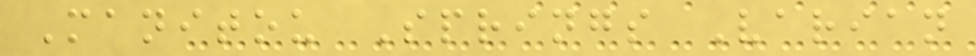Manitou Springs Varian
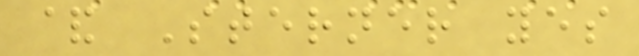& Sterner yes
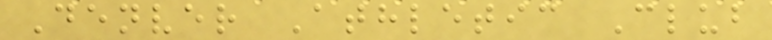Denver Athletic Club
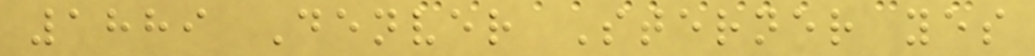1889 Denver Sterner yes
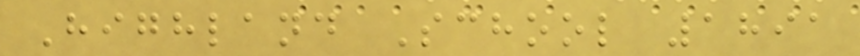Highland School 1891
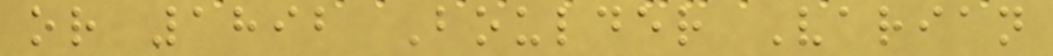or 1892 Boulder Varian
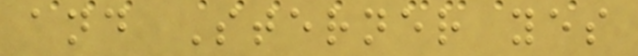and Sterner yes
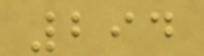294
